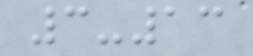3-13
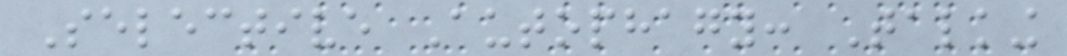Selective Autophagy: Talking
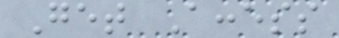Get Access
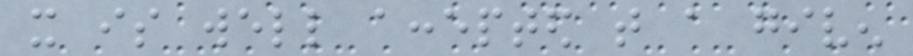it is well accepted that a given
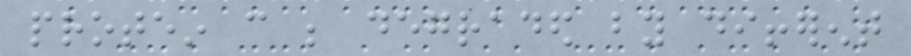protein can be degraded by different
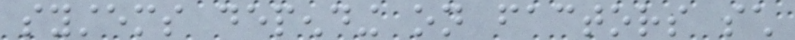systems depending on factors such
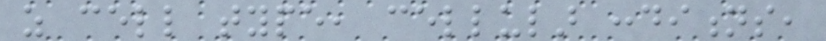as cell type, cellular conditions,
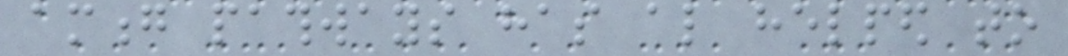among pathways has also helped to
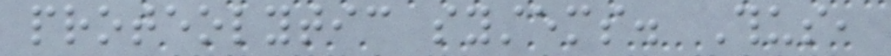proteolytic systems. Thus,
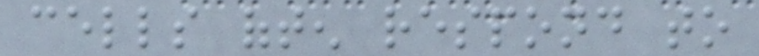cells often respond to
